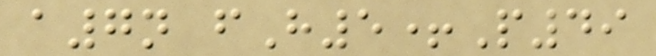a7n fH5+P49
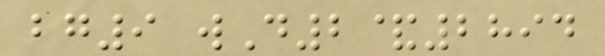bg9 wD2&2894
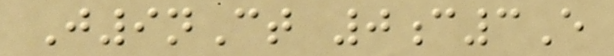J9nCt 0c3E
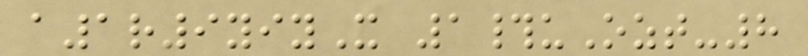a1r9yiyX 1#uOzt-8
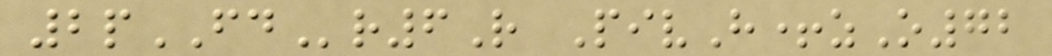2pFDr6R PivH+zO72
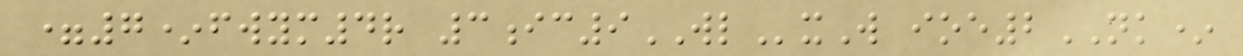=7*fwym4r 3ic9WLxW ioe2NK*
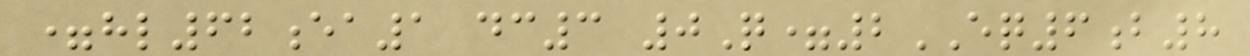=hl62ea1 dc3 0Q=2EQ6b8
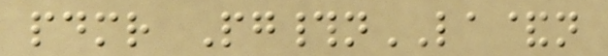pdmr Pg#nLA&n
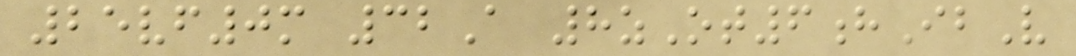25vf0m 32A 8zOt6hIbV
